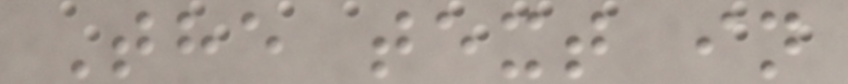The text in
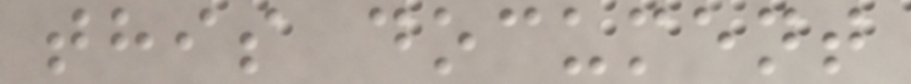this document
